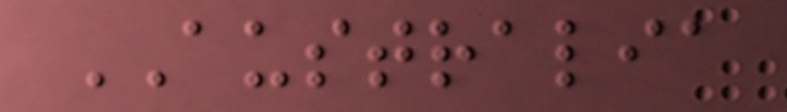AUSTRALIA
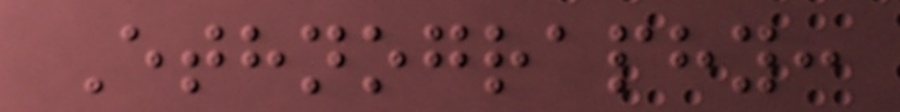Ethnography:
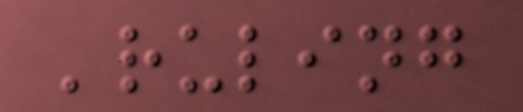'ruling
